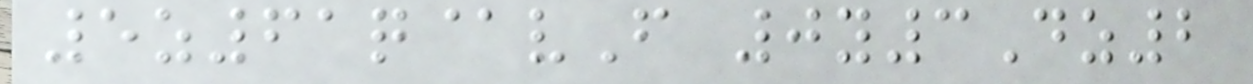5z61q@vF 0y3Dz2
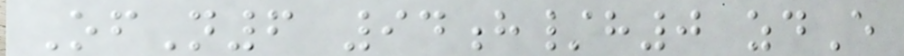OfN6 94h/h0 zdE
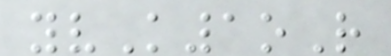yvK1oR
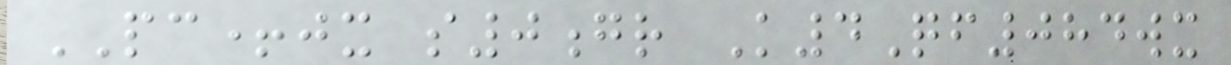PC+jx s0gr K4Qf084wx
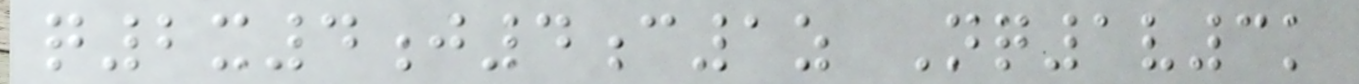q2x4j4c1z Nq1v3k
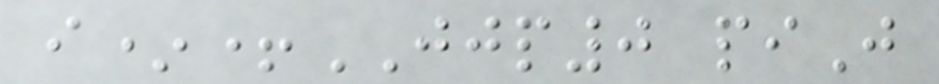i*+JJP0 piJ
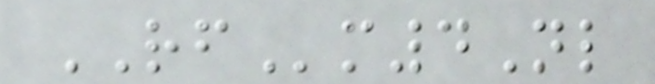RFm4Nl
